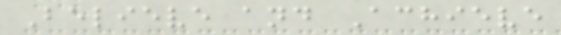Believe and Achieve
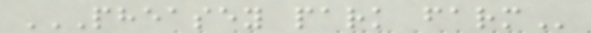PHEASEY PARK FARM
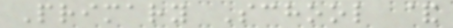Primary School &
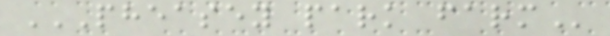PHEASEY PARK FARM
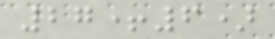27+6)
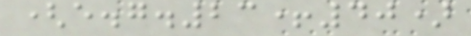(e.g.23+40)
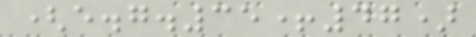(e.g.35+47)
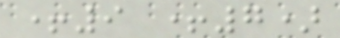+9 +7)
